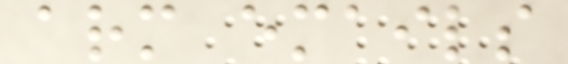arm emails
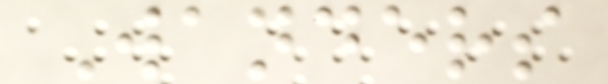Wanders
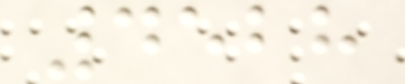4528
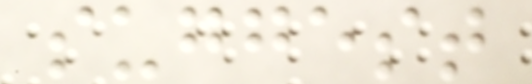suggest
